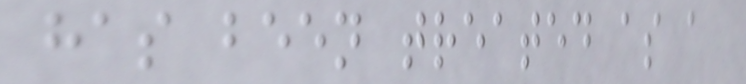has been treated as a
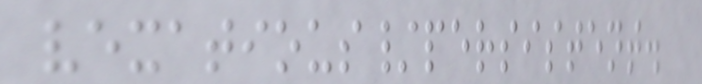vexatious/persistent.
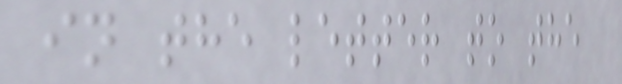in the letter to the
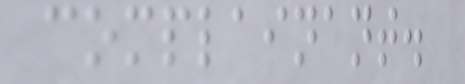complainant.
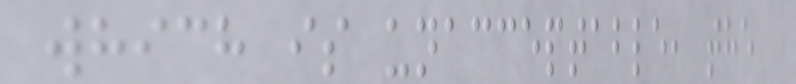which is unacceptable, the
